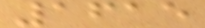1615
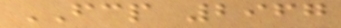FCP 2967
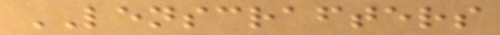LENSCRAFTERS
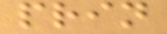prin
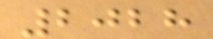2028
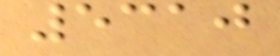5310
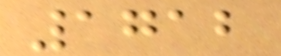1712
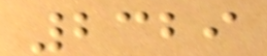2329
